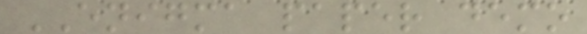ENIGMA paper demo
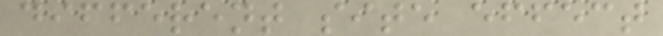different site effect
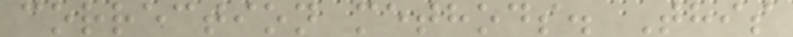correction methods. This
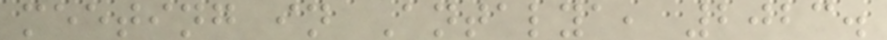meeting in Antalya, 2023.
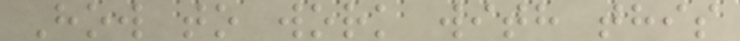How to work with this
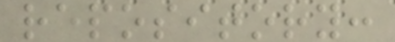repository:
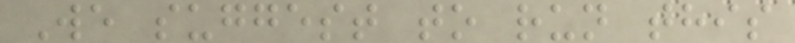We suggest to run this
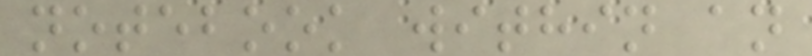notebook within an
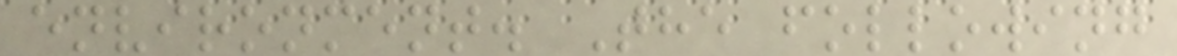environment. The following
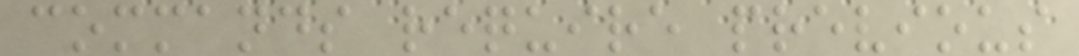commands require previous
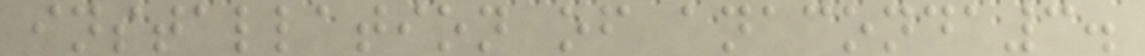installation of anaconda3.
